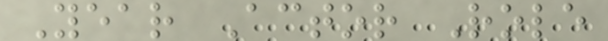Year Actor Role
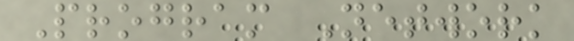Program Network
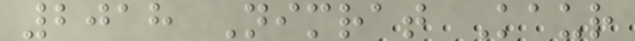2018 Nimrat Kaur
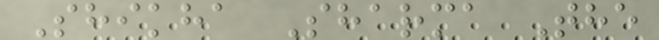Shikha Sharma The
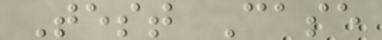Test Case
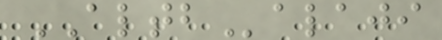ALTBalaji
